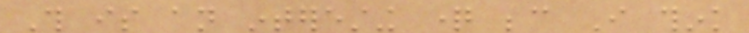This is an interesting question because I think
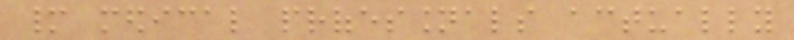many medical professionals actually
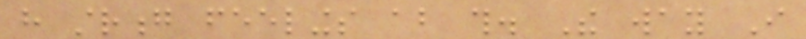have strong feelings about this. The way I
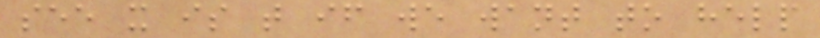see it is that if we want to help
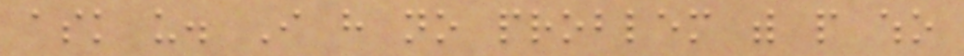ask us. I have no problem with people who
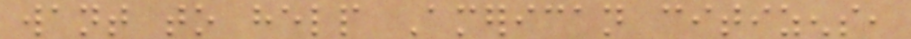want to help American citizens,
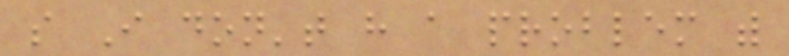so I don't have a problem with
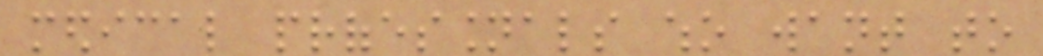medical professionals who want to
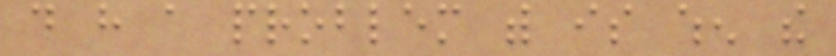do have a problem with is when the
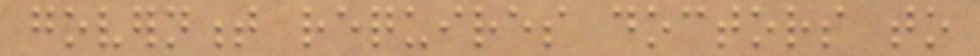government requires doctors to
